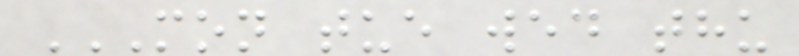MON TUE WED THU
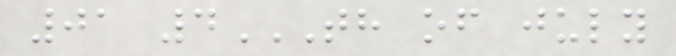01 4TH OF JULY
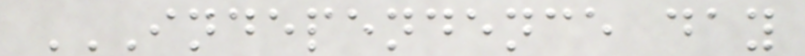INDEPENDENCE DAY
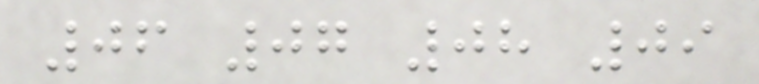06 07 08 09
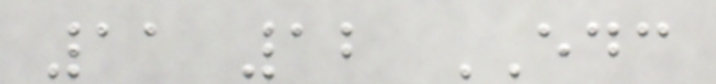11 12 EDC
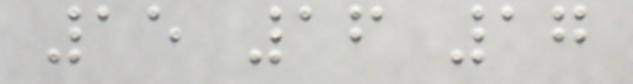15 16 17
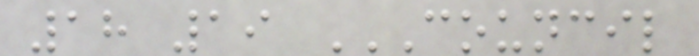18 19 COUNCIL
